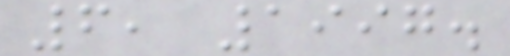6, 1997.
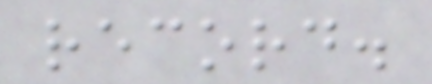record.
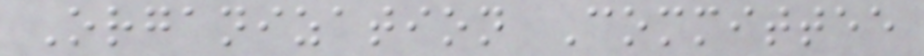Organization Committee
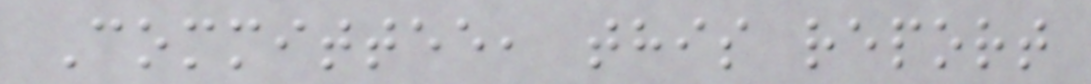Committee, this report
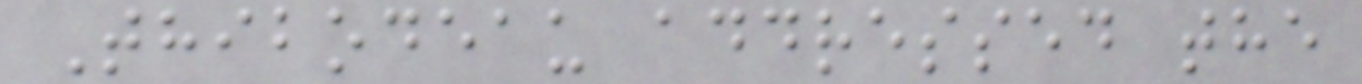Thibodeau addressed the
